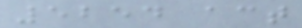5254 act
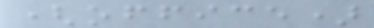(office)
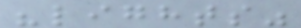"lights"
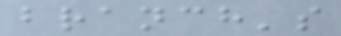branch's
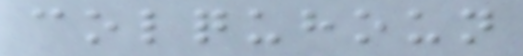colquhoun
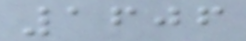1606
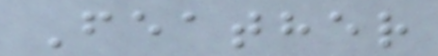Feather
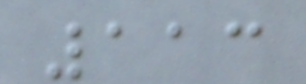113
